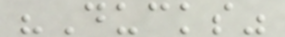"Ducks"
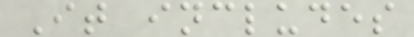It includes
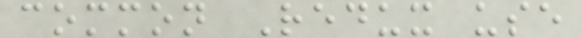common Redux use
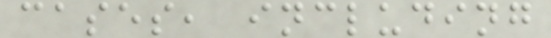cases, including
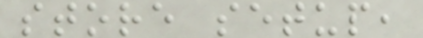store setup,
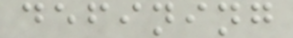defining
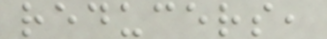reducers,
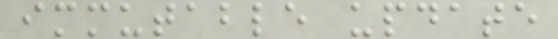immutable update
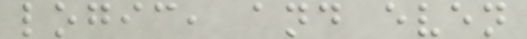logic, and even
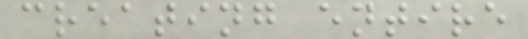creating entire
